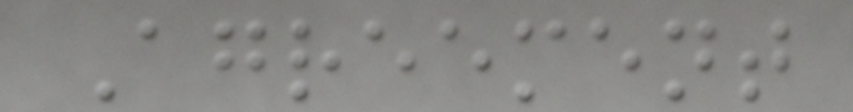Agreement
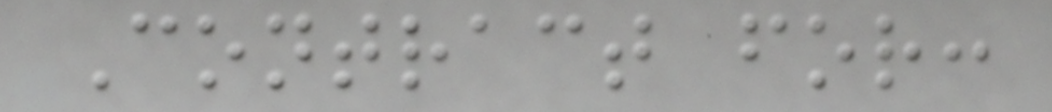Contract for:
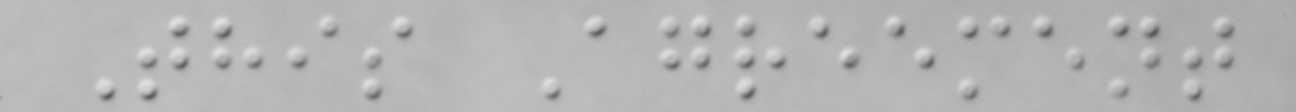This Agreement
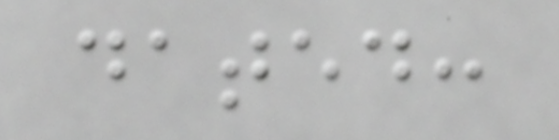dated:
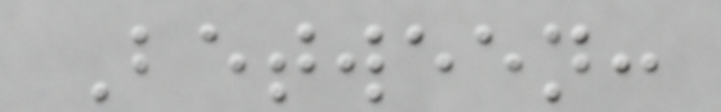Between:
